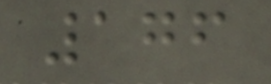176
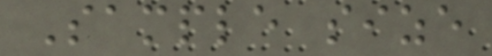Sample size
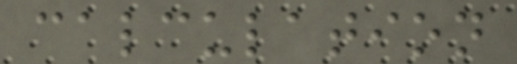calculation
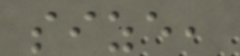size,
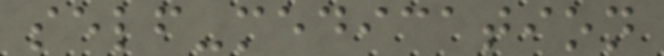self-medication
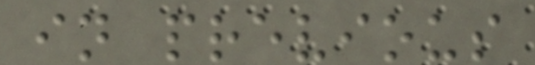in previous
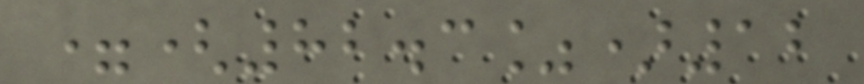=(82.3%)12
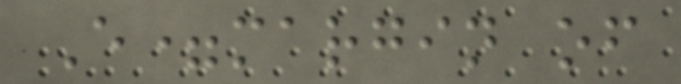E=margin of
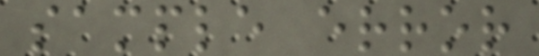sample error
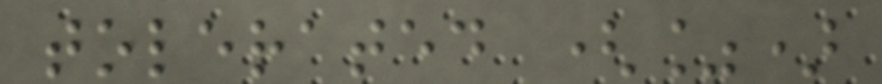tolerated (%)
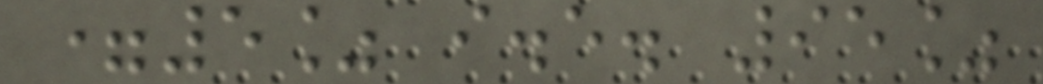=5% i.e. 95%
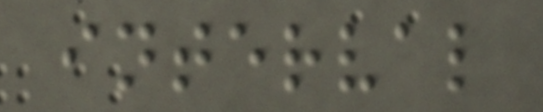interval
